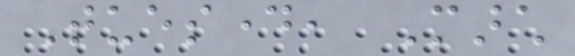Tuesday, March
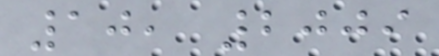10, 2009
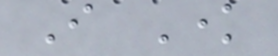I Know
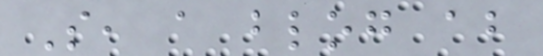So, a blog about
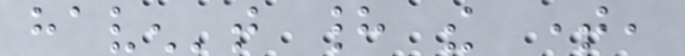haven't had the time,
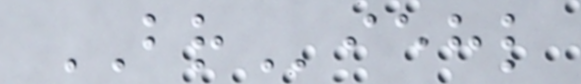BRiehl
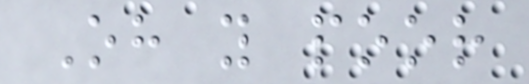Oh you poor
